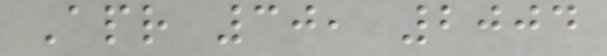Apr 30, 2004
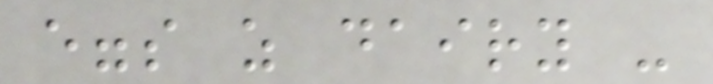eggs as dairy -
